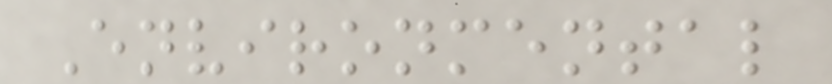Environmental
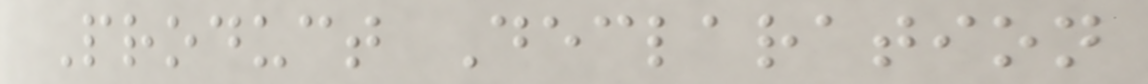Product Declaration
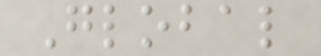Global
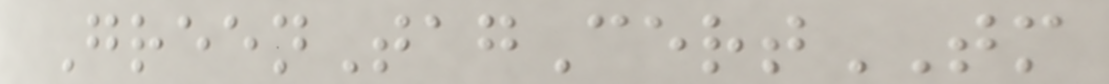GreenTagCertTM
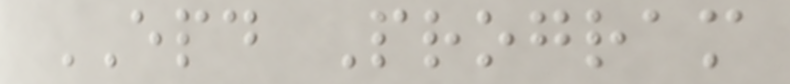EPD Program
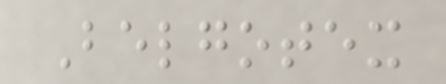Belgotex
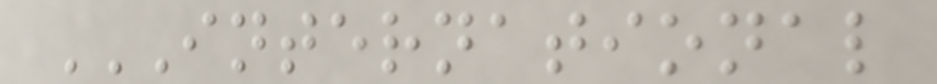INTERNATIONAL
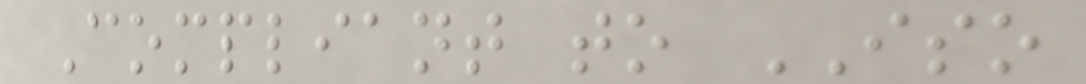Compliant to ISO
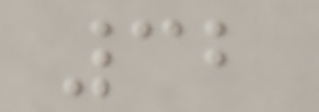32
